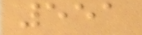551
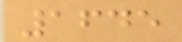1645
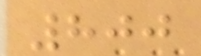800
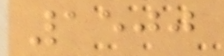1500
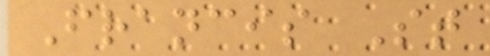Francis St
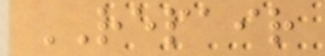REPAIR
